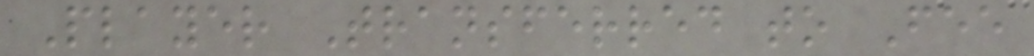Player Transferred to Fee
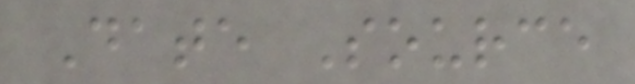Date Source
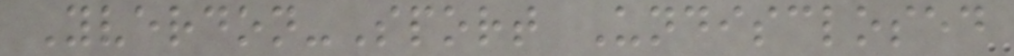Yverdon-Sport Undisclosed
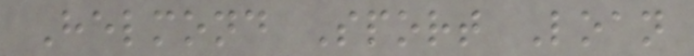Helmond Sport Loan
